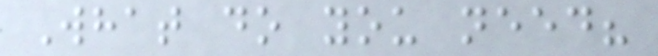What do you need?
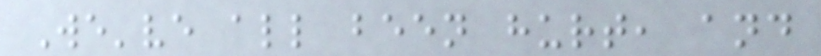We've all been hurt, and
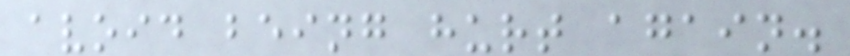avoid being hurt again.
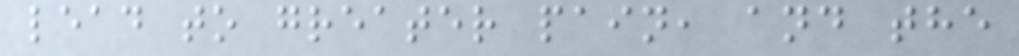lead to greater pain, and the
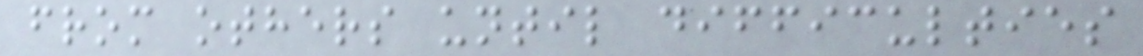from others until difficulties
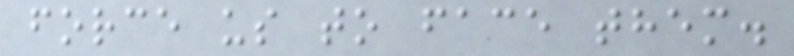force us to face them.
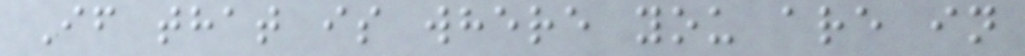If that is where you are in
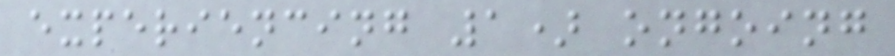experiencing 1) ongoing
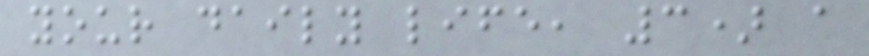your daily life, 3) a
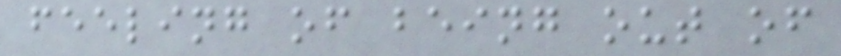feeling of being out of
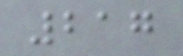217
